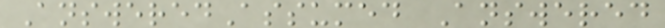AnsweredAssumed Answered
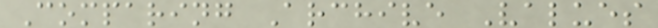Comparing Archive Values
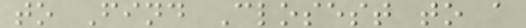to Find Closest to a
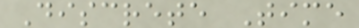Discrete Time
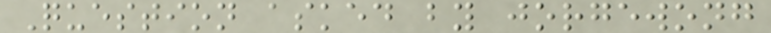Question asked by jorgewong
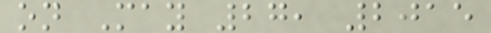on May 27, 2015
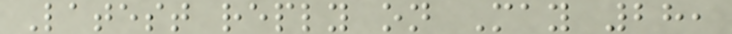Latest reply on May 28,
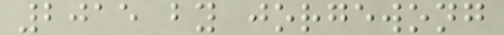2015 by jorgewong
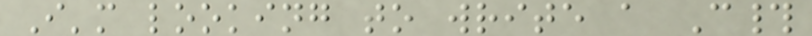I'm looking to write a C#
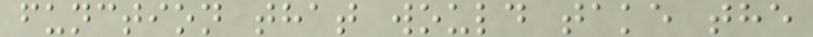function that would take the
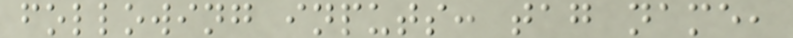following inputs: tag name,
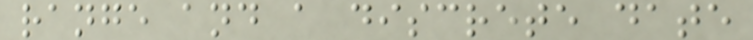range and a discrete date
